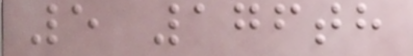5 176th
